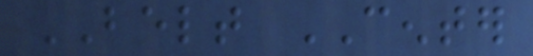BELT CENTER
